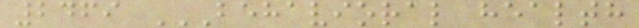2469 BEHAVIORAL HEALTH
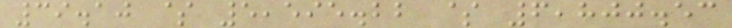39.10 $ 5,595.22 $ 6,800.53
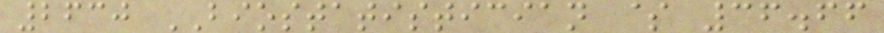2630 BIOSTATISTICIAN $ 36.66
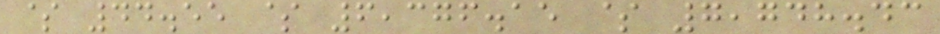$ 44.55 $ 6,376.15 $ 7,748.43
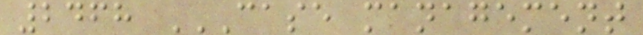2468 CASE MANAGEMENT
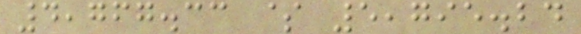4,767.33 $ 5,795.24
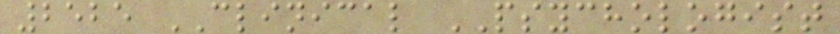2525 CLINICAL PSYCHOLOGIST
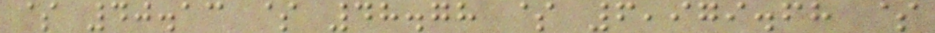$ 40.13 $ 48.78 $ 6,979.68 $
